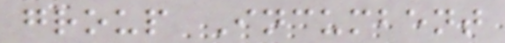group Incumbent
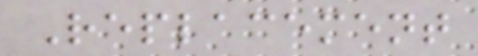Replacement
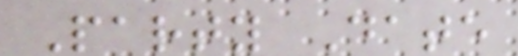Party Date
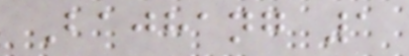Bajhang 1
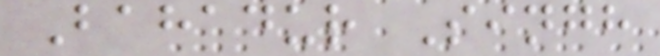Bahadur Singh
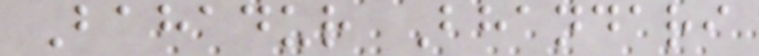Bahadur Bhandari
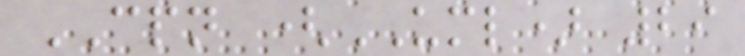CPN (UML) 29
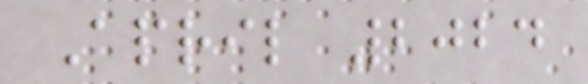April 2024
